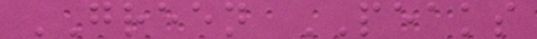GREEN PEAKS
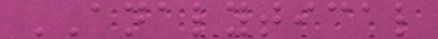ANALYTICAL
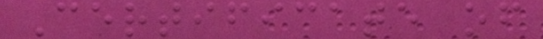Certificate of
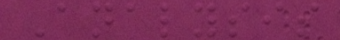Analysis
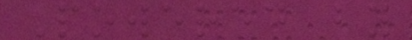Powered by
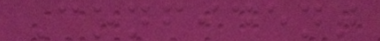Confident
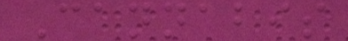Cannabis
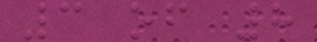3 of 8
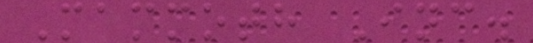Mammoth Inc.
